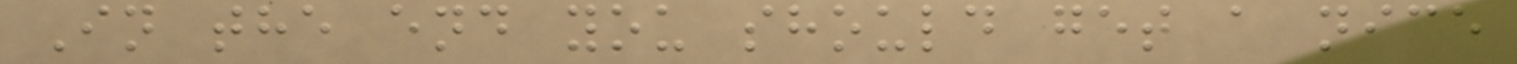In the end you should get a nice
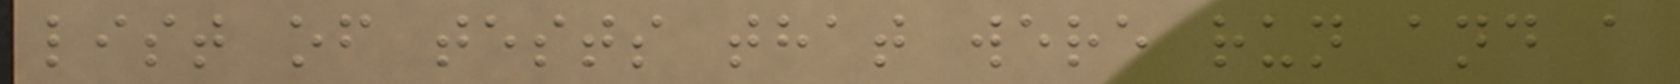list of tests that were run and a
